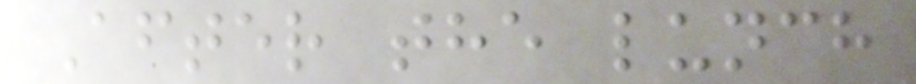After the lunch
